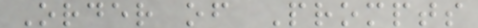Order of Prompts
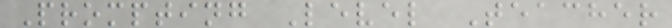Prompting Level Teacher
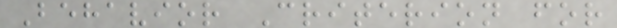Behavior Criterion for
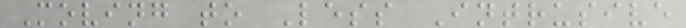Moving to Less Intrusive
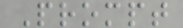Prompt
